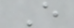E
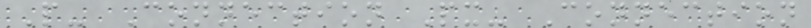P- Connection Px- Connection
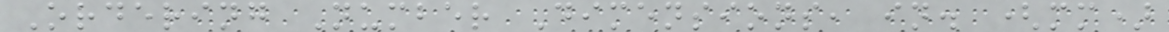Ordering Number Dimensions, in. (mm)
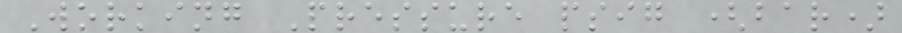Working Pressure psig (bar)
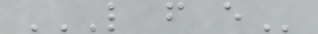L F E
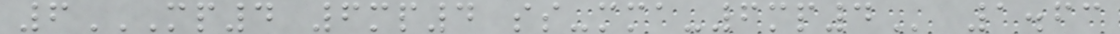6MP4 6MP4 SS-MMA-6MP4 1.63
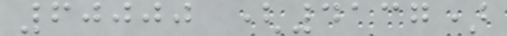60000 (4137)
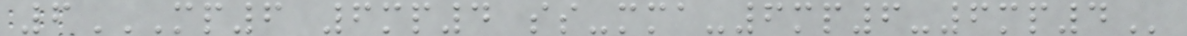6MP6 6MP4 SS-MMA-6MP6-6MP4
